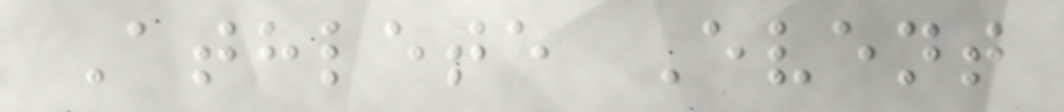Athlete Event
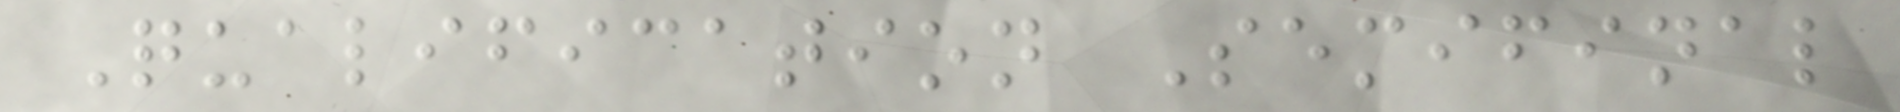Qualification Semifinal
